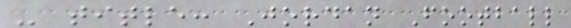- title: Jordan Football
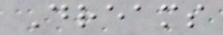Dreams
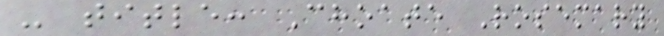- title: Choate Rosemary
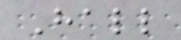Hall
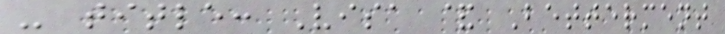- title: Visa & Betterment
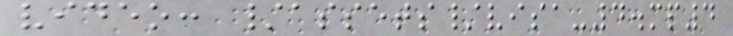video: /assets/visa-4.mp4
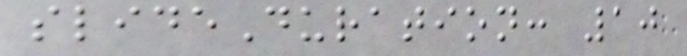slideDuration: 10
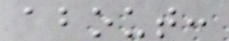about:
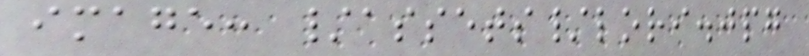image: /assets/lori.jpg
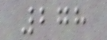278
